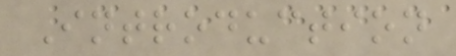Introduction
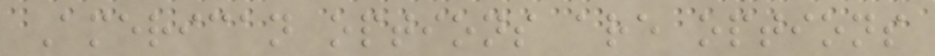American options are options
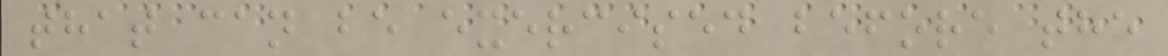that can be exercised before the
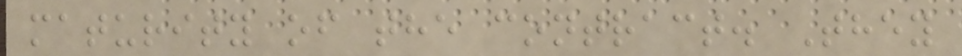maturity of the contract. They
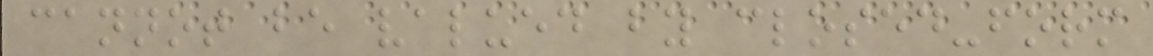cannot be valued by closed-form
